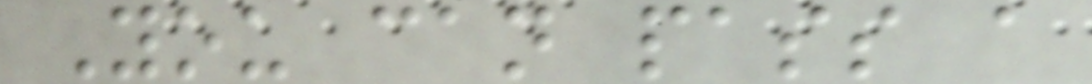You can pass a
